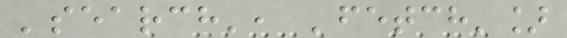'search', 'fetch']
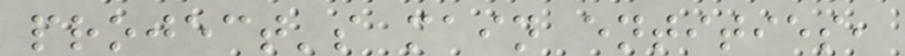project's main entities,
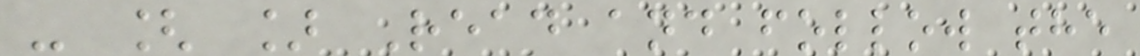- [ ] Read and follow the
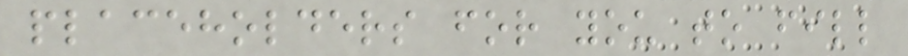placeholders for you to fill
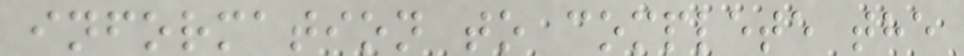information to complete the
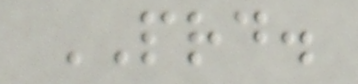PRD.
